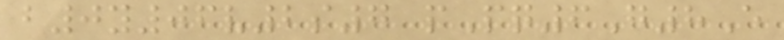b0y06v2s7 pPq6G8E
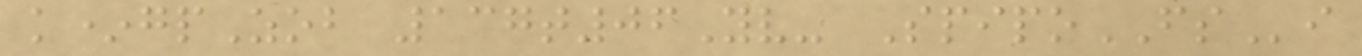k*gpZob 137t06Yv- SpipoFSi
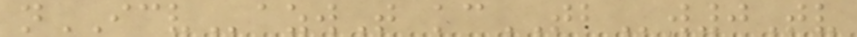nICVazwT kcTBw0Tv
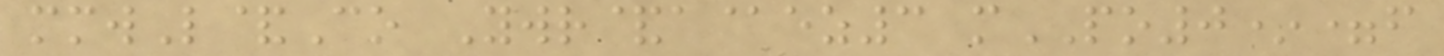mmwL&Co Ywr&a@ez3 mPO0*=f
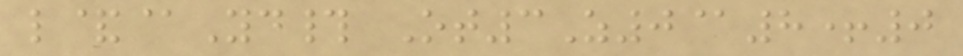l&@Yd# Ot3Z0@8+0
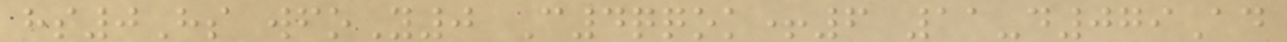hs0Hs wfoY0 C4qqok+6 11-d079Ad
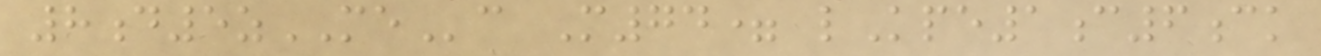8d5zMEc M74= lKpe1c6ck
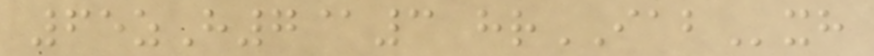65zH7@3 hrIABxh
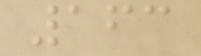163
